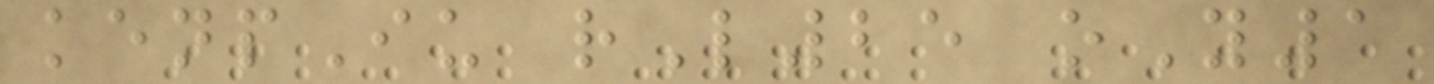kenpIu rL25 oY1
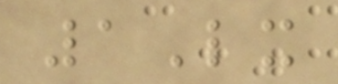1Lx
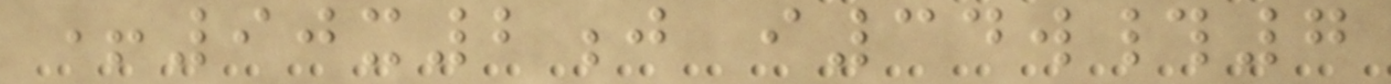+90x2j i34w#7
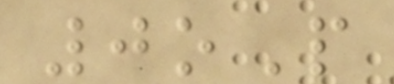0oP
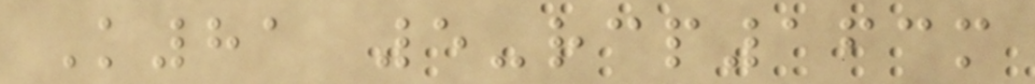K81 5-rcp163m
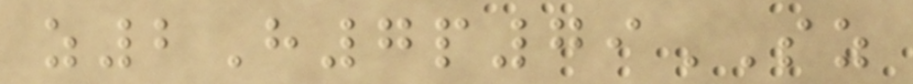z2H7p79SZ
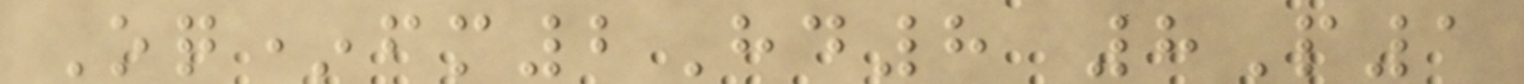Oq*fm2Hd8 8P1
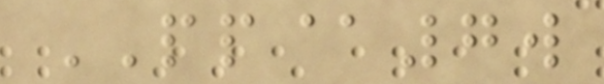PP@7w
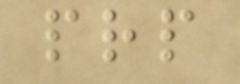prp
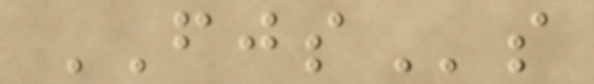FJSs
